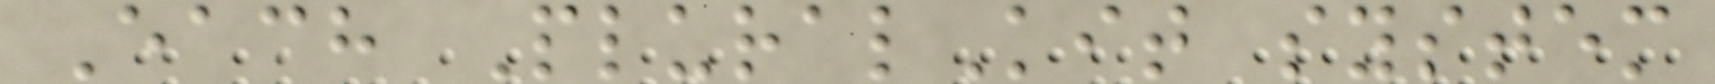Each PluralKit system
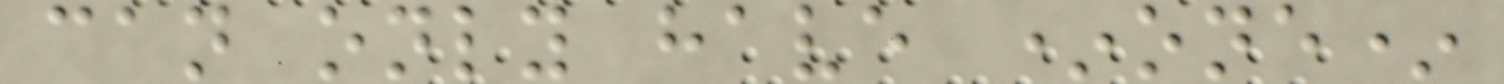can only have *one*
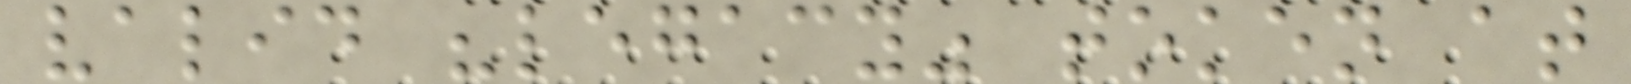valid "legacy" token at
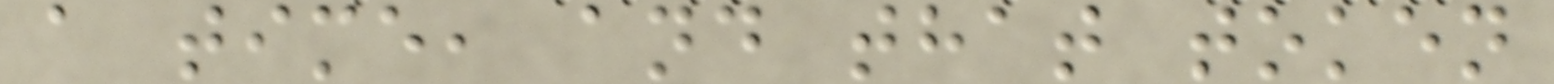a time, and that token
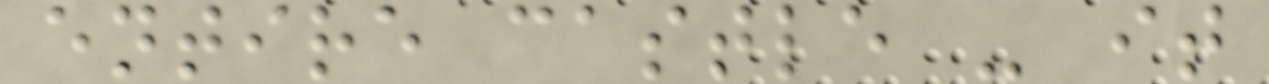entire castle - it
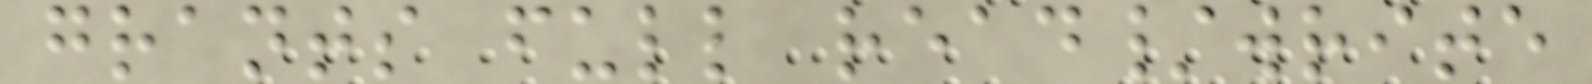grants full read/write
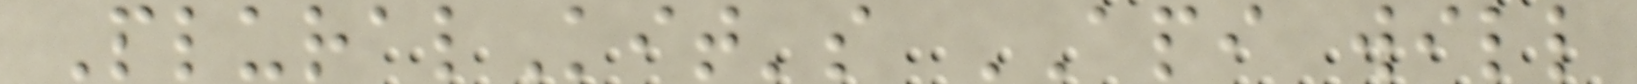PluralKit's API will
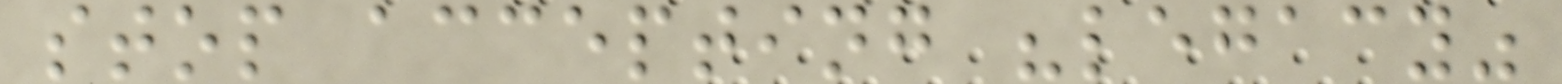stop accepting "legacy"
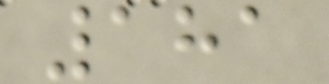181
